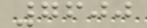7600
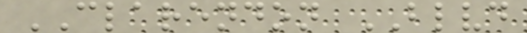CLARENDON BLVD
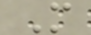M
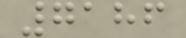7186
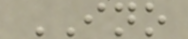INO
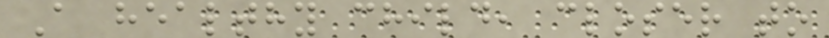A healthy child, closer to
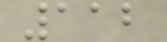112
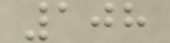108
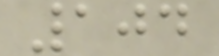104
